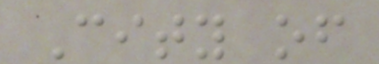City of
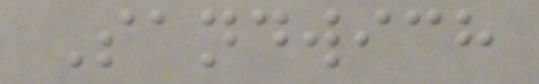Sandwich
